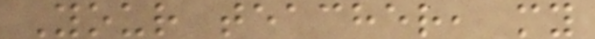Your teacher, my
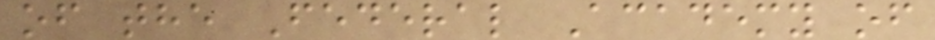of the Federal Academy of
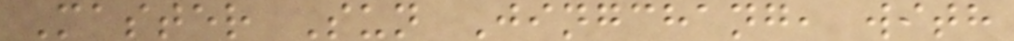Master Sun Jingchang, with
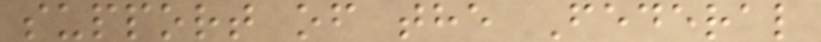support of the Federal
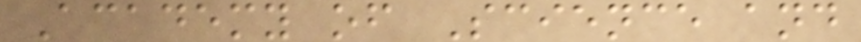Academy of Science and
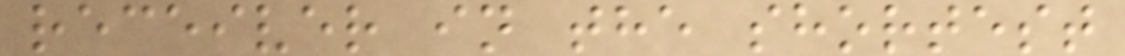receiver in the shortest
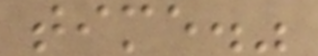time."
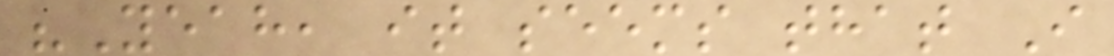"Yeah, it seems that I
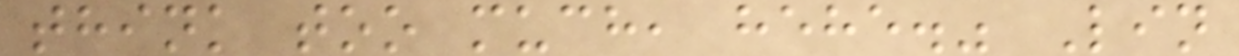think too much, hehe." Lin
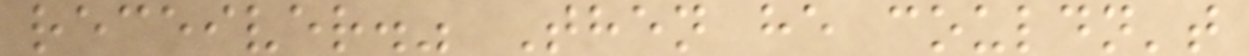receiver." Then he couldn't
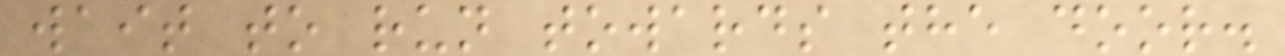wait to run towards the door.
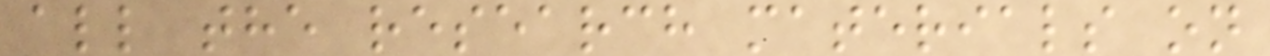all the research materials on
